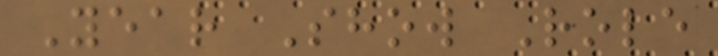Year Show Role
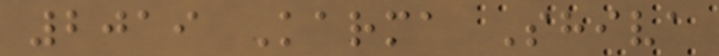2019 Karma Shiva
